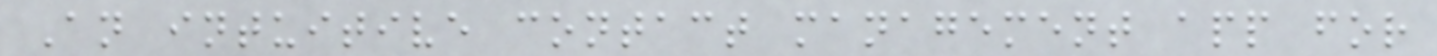An intuitive contact management app for
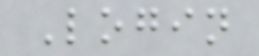Login
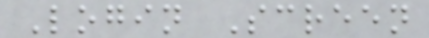Login Screen
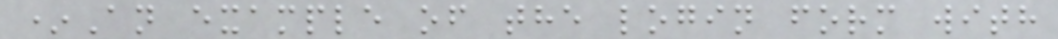*An example of the login form with
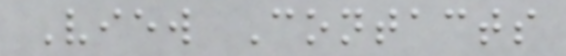View Contacts
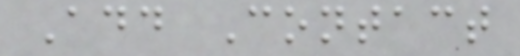Add Contact
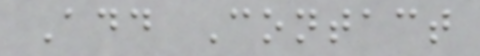Add Contact
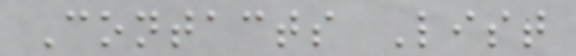Contacts List
